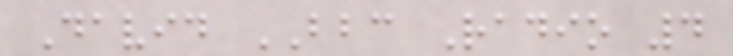David BBC Radio 4
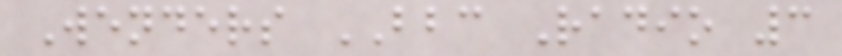Wenders BBC Radio 3
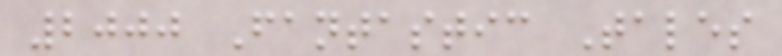2000 Fantastic Tales
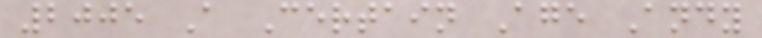2005 A Certain Age Andy
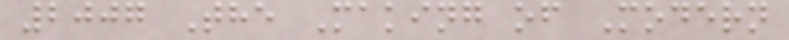2007 The Making of Modern
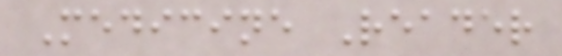Medicine Reader
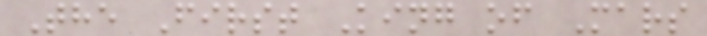The First King of Mars
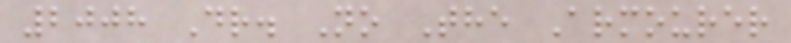2008 Dr. No The Armourer
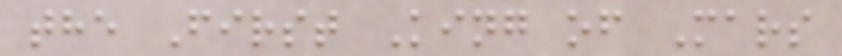the First King of Mars
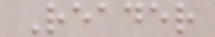Reader
